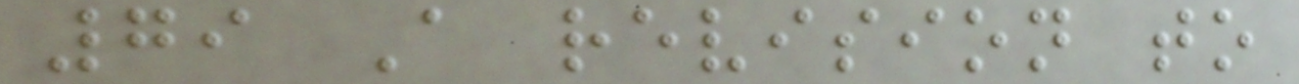79 A revision to
